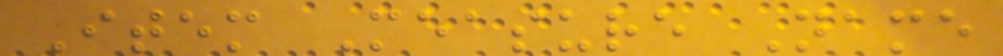Item Measure Name
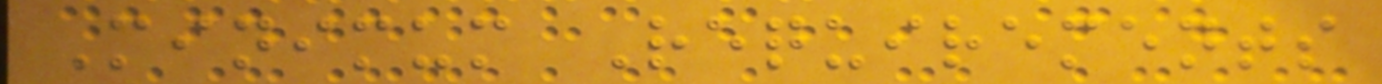Minimum Requirements
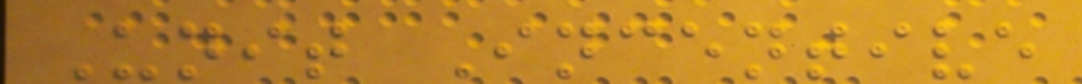Unit Incentive
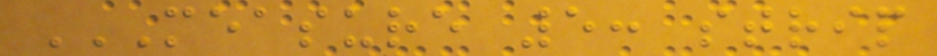MEASURE 5: STRIP
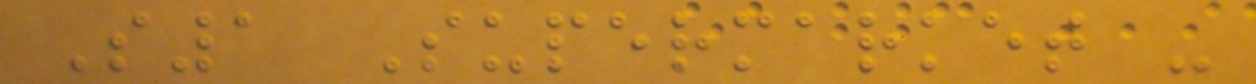S1 Supermarket -
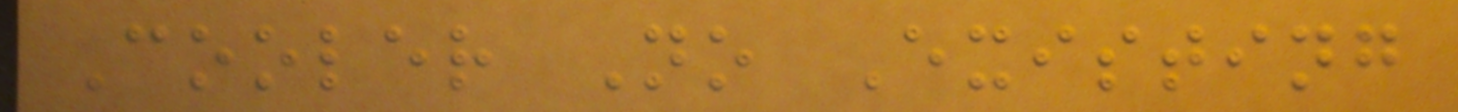Cooler No Existing
